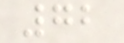72
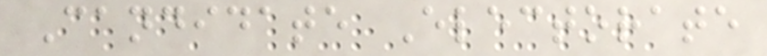Candidate Electorate
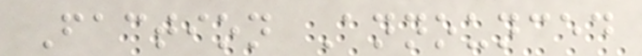Faction Announced
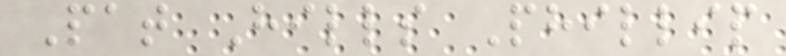Pat Hills Phillip
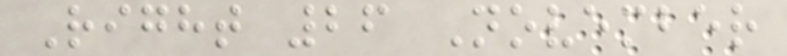Right 26 November
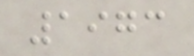1973
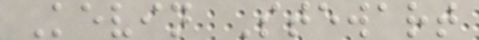Kevin Stewart
